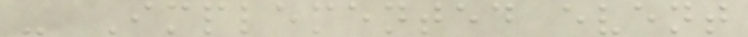- Implemented event
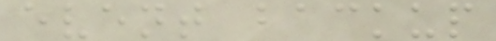event backup
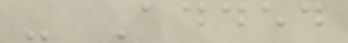- Added
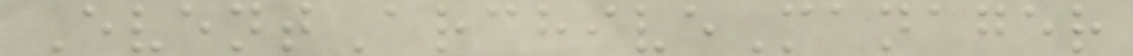EventArchiveManager
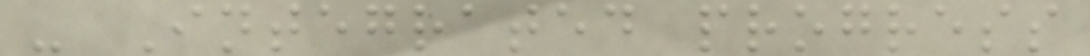- Integrated progress
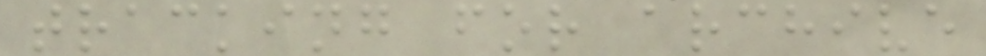tracking for archive
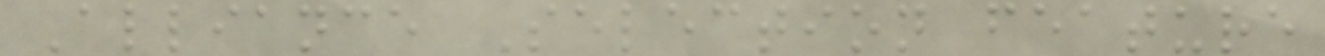Alliance Selection feature
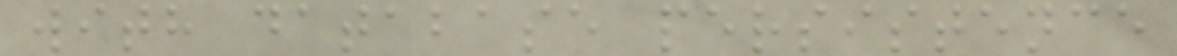with database persistence
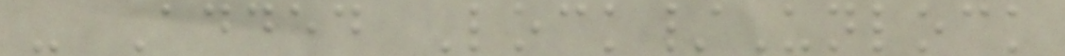- Added Lock/Unlock
